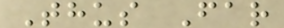Thus Far
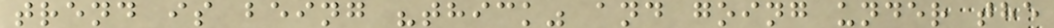trend is being "thick" and going under the
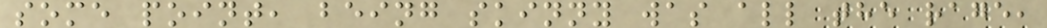some point, being skinny was all the rage,
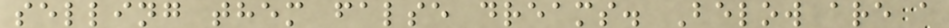selling them false dreams. Below are a
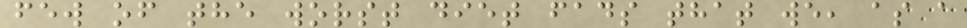few of the worst diet fads that we, as a
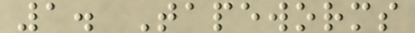1. Tapeworms
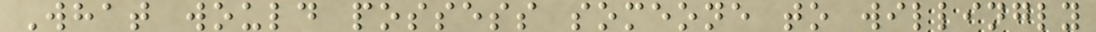What would possess someone to willingly
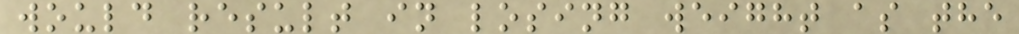would result in losing weight as the
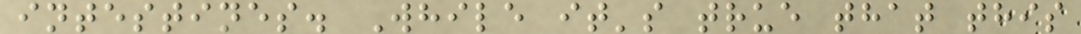intestines. While it's true that this
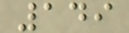149
